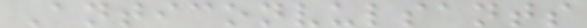Anticonvulsants
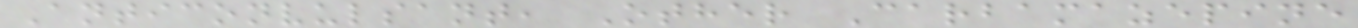Anticonvulsant, Other Carbamazepine
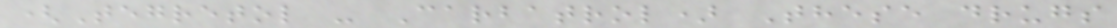(Tegretol - Carbatrol) These drugs
